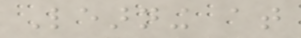Learning at
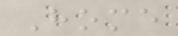Home
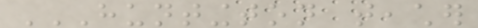HUNTINGTON TEACHER
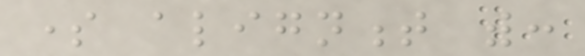some alignment with:
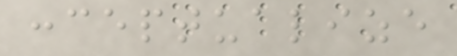conceptualize
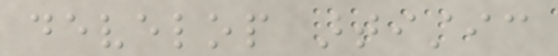develop artistic
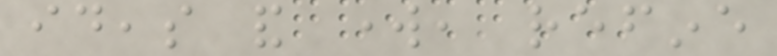ideas and work, refine
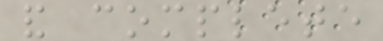and complete
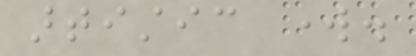artistic work.
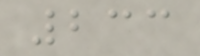233
